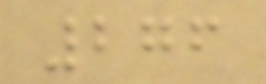276
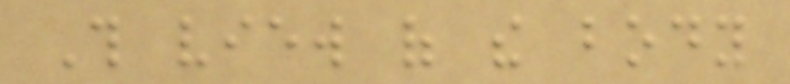This view of the body
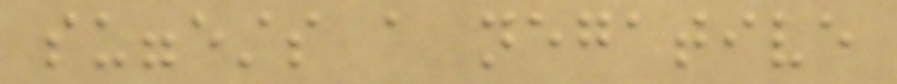suggests a negative
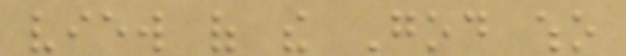view of the God who
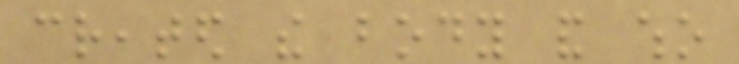created the body and who
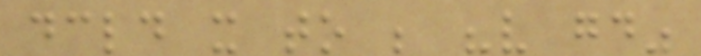declared it to be "very good"
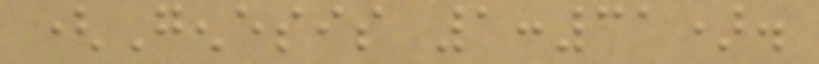(Genesis 1:31).
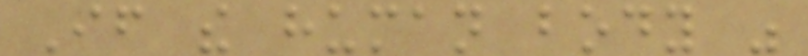If the human body was
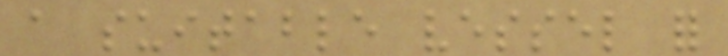a suitable vessel for
